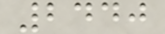2440
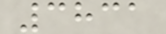3831
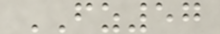FZ57
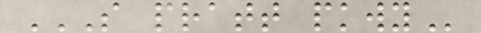S PRATT PKWY
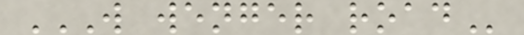W WENGER ROAD
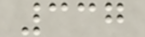337
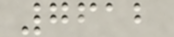7612
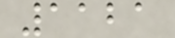1121
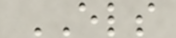ELS
